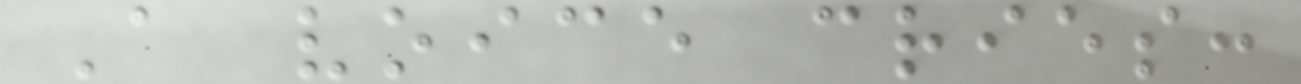A voice cries:
